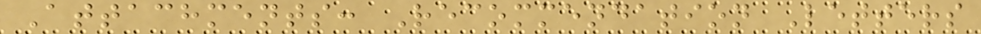Attachments: Recommendation Letters
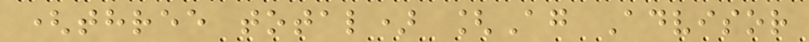(three total) [Ag Advisor
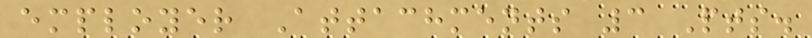employer Attachments 3 Pts.
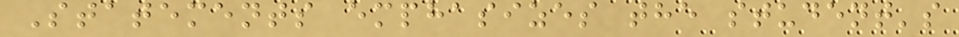Statements emphasizes the student's
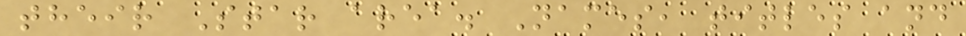their Star area. Names, titles and
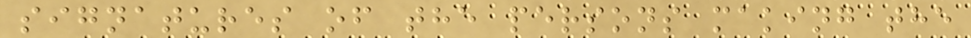signatures of the persons making the
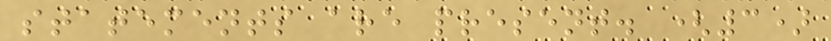statements are present. (3)
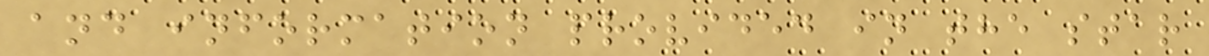and information provided in the star
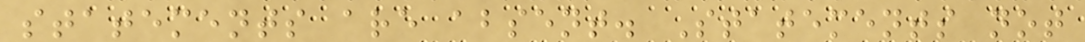statements are absent. Statements not
